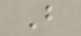B
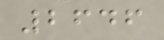2646
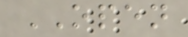OPEN
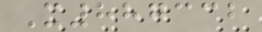X887332
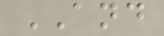AND
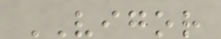VIGOR
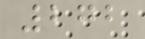272
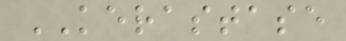KERASTASE
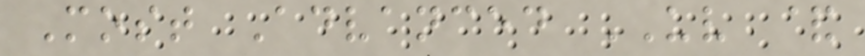Most Advanced UV &
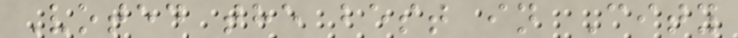Voted the best in City
